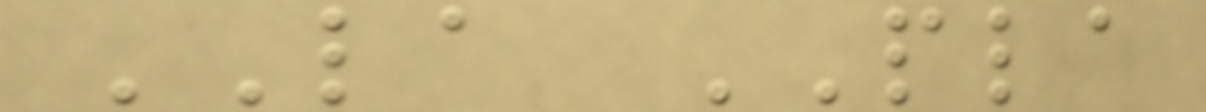LA PLA
